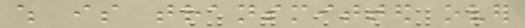which is transmitted over
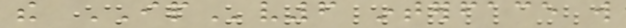the IPv6 interface will
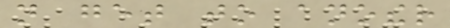not get to another
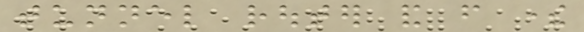tunnel router and from there
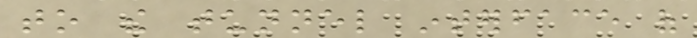to the tunnel interface of
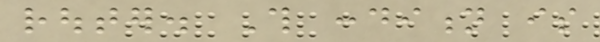router. This condition is
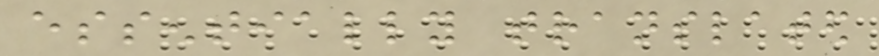essentially translated
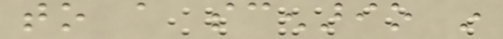to a scenario in
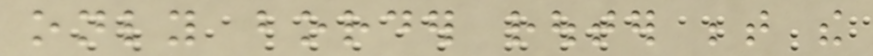only border router between the
